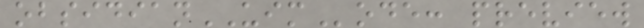obsidianUIMode: preview
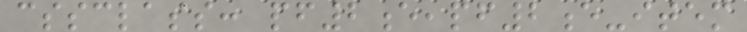cssclass: pf2e,pf2e-item
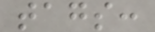tags:
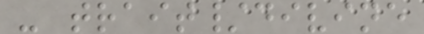- trait/divine
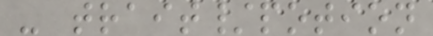- trait/potion
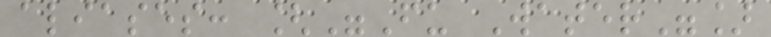aliases: ["Fu Water"]
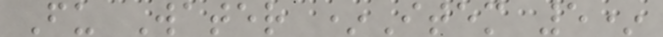Fu Water *Item 5*
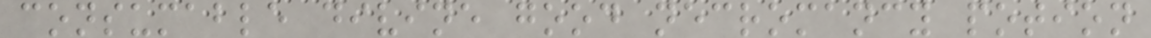consumable divine good necromancy potion
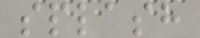splash
